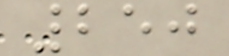250
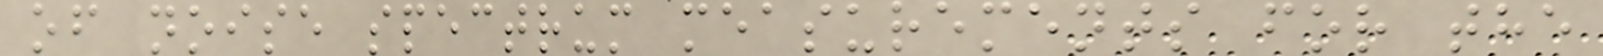of noise spectrum measurements for the
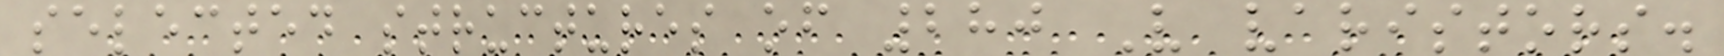selected structures of 280 V varistors.
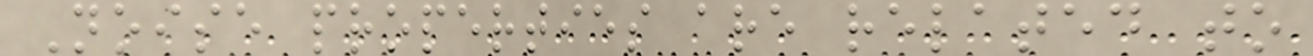Noise properties are related to
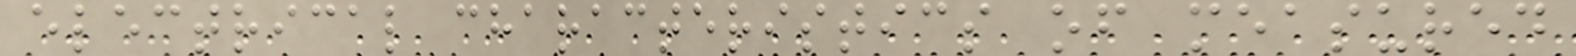electrical characteristics of measured
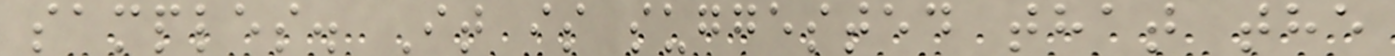samples. It is suggested that the
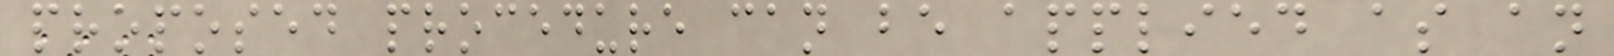proposed procedure can be applied as an
